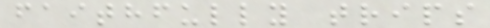faithfully trips
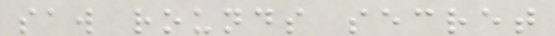saw rounds secret
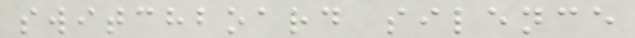switchboard silence
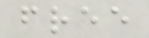free
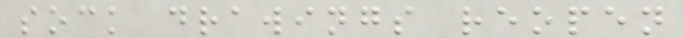sock drawings reopen
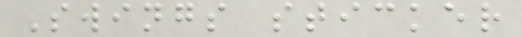Swings sticker
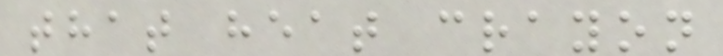that heat crayon
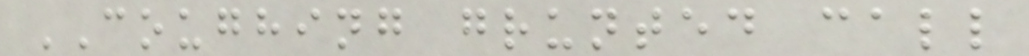COUGHING grunted call
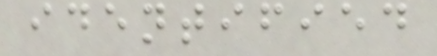identified
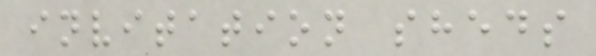invitation sheds
